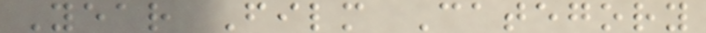Year Film Category
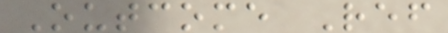Outcome Ref
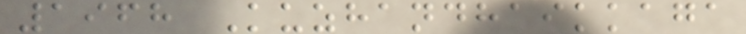1968 Kuzhandhaikkaga
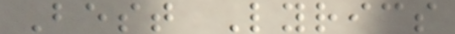Best Lyrics
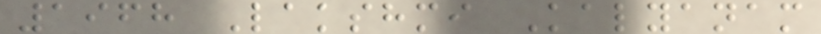1968 Lakshmi Kalyanam
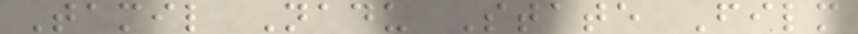Tamil Nadu State Film
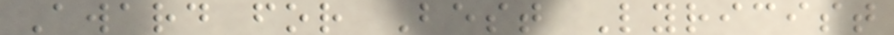Award for Best Lyricist
